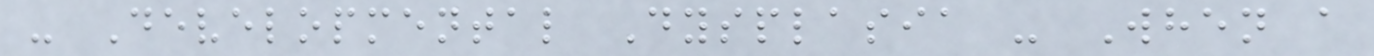- Developmental Dysplasia - When a
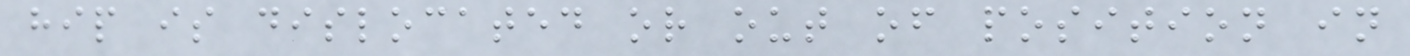hip is dislocated or out of position in
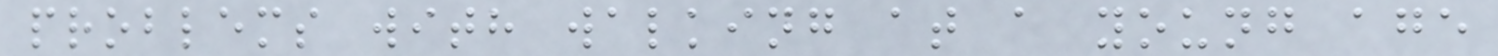problems with walking at a young age
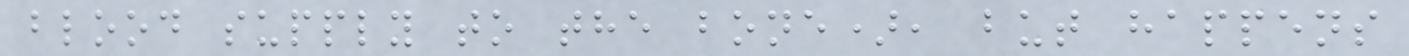blood supply to the bone), but happens
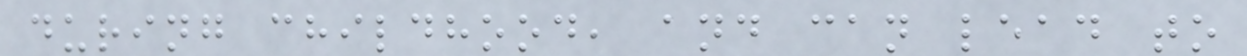during childhood, and can lead to
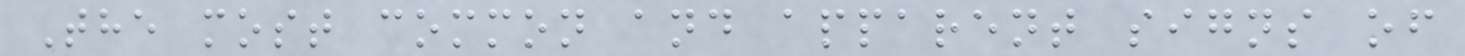The most common and apparent signs of
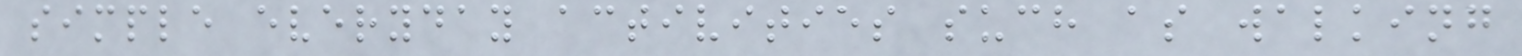simple everyday activities such as walking
